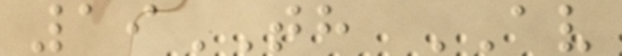19TH AV
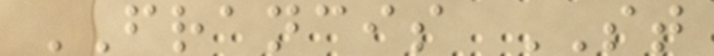FRANCIS ST
